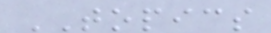TOPICS
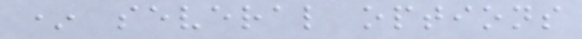* several options
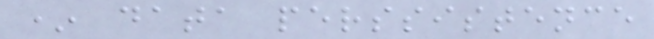* data perssistence
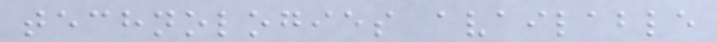technologies available
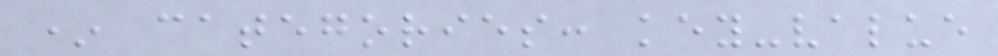* categories: key-value
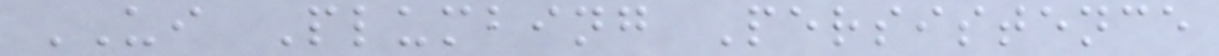UI Plumbing Persistence
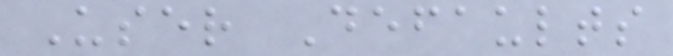User Defaults
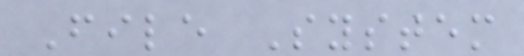File System
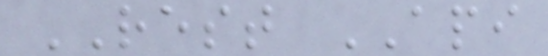REST API
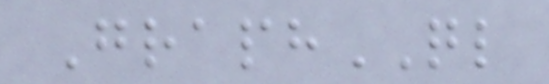GraphQL
